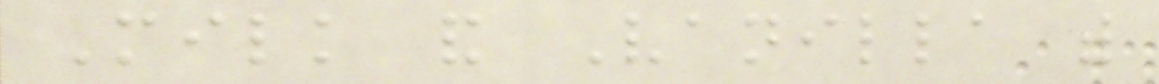Milk and Vanilla with
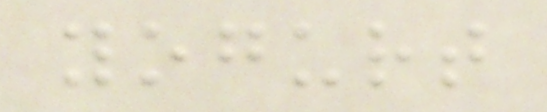yogurt
